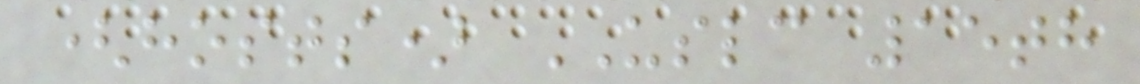(hosts) USLC 15th
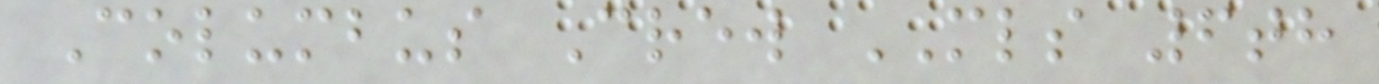Columbus Crew MLS 6th
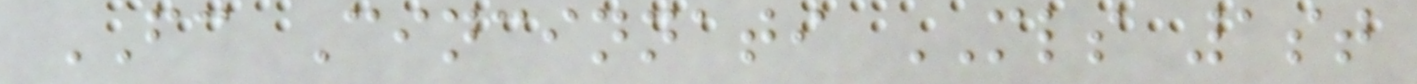FC Cincinnati MLS 1st
